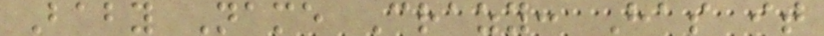Baby Name Crazy: Has it
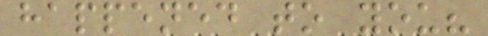happened to you?
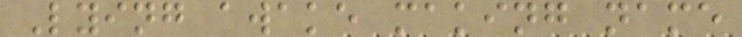Lying awake making name
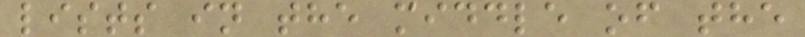lists in the middle of the
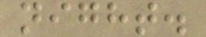night.
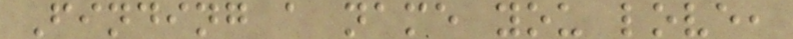Finding a name you love,
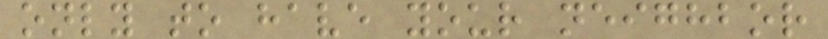only to have your neighbor
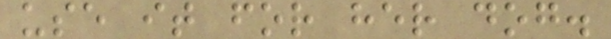use it for her dog.
